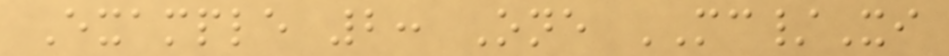Example 2: One MC/Xi
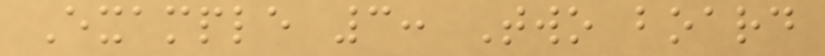Example 3: Two board
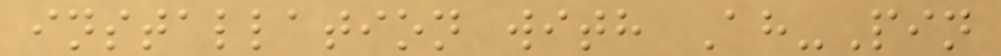installation with Ah-Pin
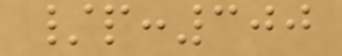/p:300
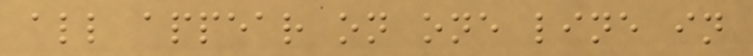all appear on one line in
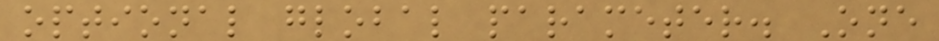optional global parameter. One
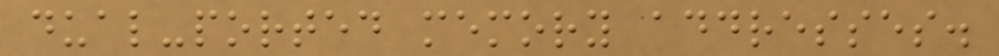dual-ported memory addresses.
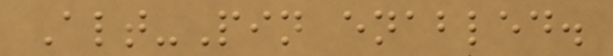Alt-Pin enabled.
